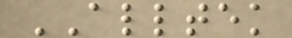ALLTEK
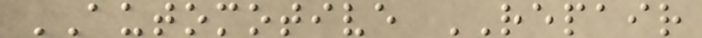AUTOMOTIVE REPAIR
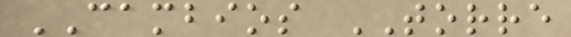CAMBIOS TORRE
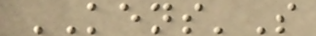KENS'S
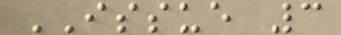ISSUE 3
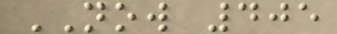NOW 405
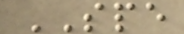SPE
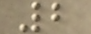2
